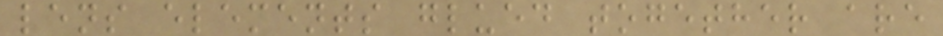lens elements glued together are
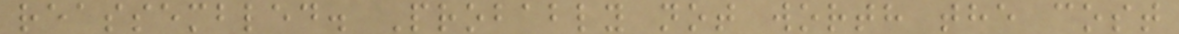reassembled. Probably not worth the cost
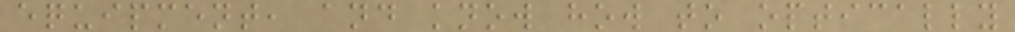equipment, and know how to optically
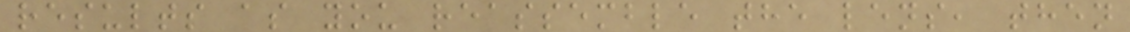results as you reassemble the lens, then
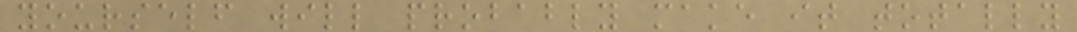yourself will probably make it totally
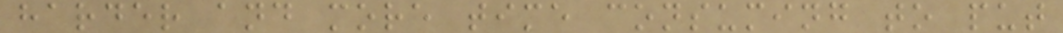harder and more time consuming to put
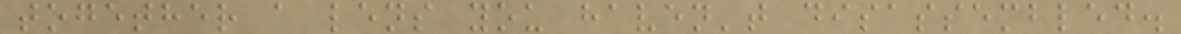together a lens you haven't disassembled.
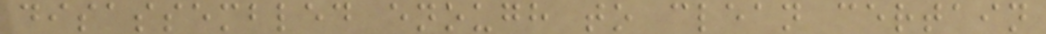disassembled enough to clean certain
